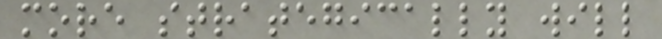more strategically will
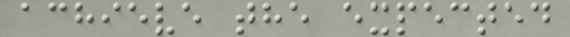achieve the expected
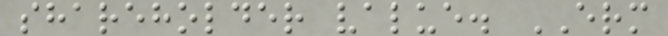shareholder value. ERM
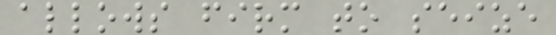allows firm to seize
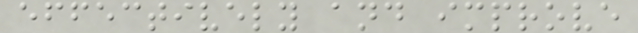effectively and improve
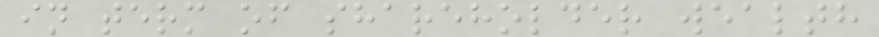in term of shareholder wealth
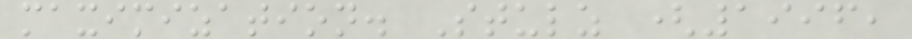maximization. Stulz (1996,
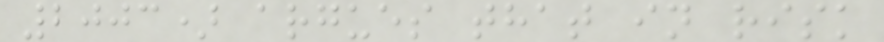2003) argues that in risk
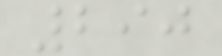290
